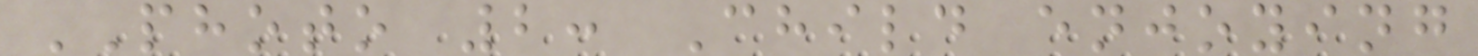PHOTO 2: Child enjoying
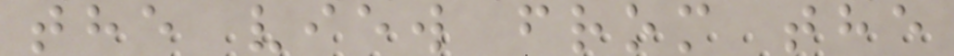the view from the
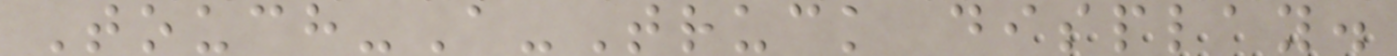Touch-A-Truck display.
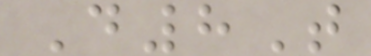D8T
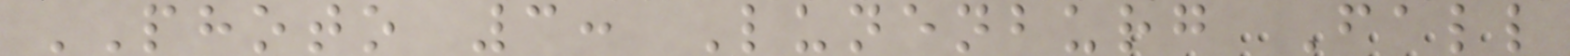PHOTO 3: Lunenburg Fall
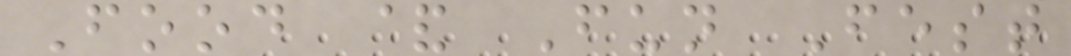Food & Fun Fest
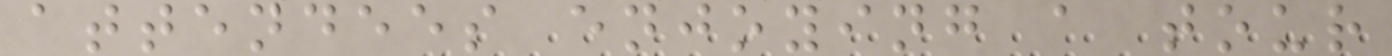attendees enjoying a tour
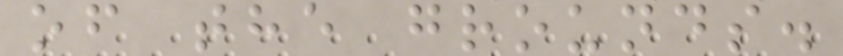of the grounds.
